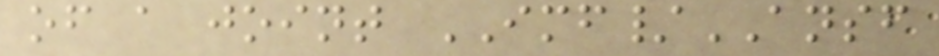of a joint IMF/ANSF
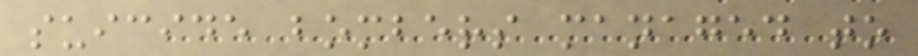suicide bombers managed to
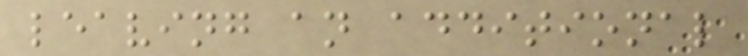leaving an additional
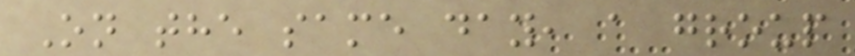On the same day, a group
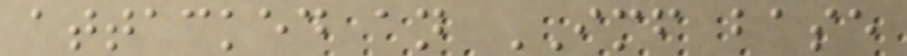attacked an IMF base
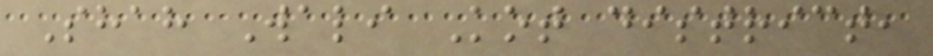Shah Wali Kot district,
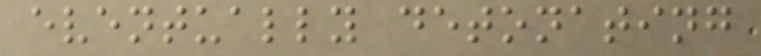eventually detonating
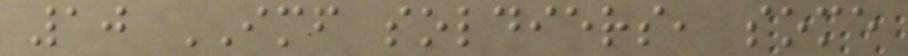10 IMF soldiers, some
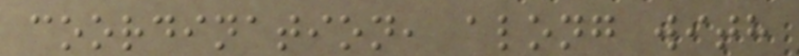coordination, along with
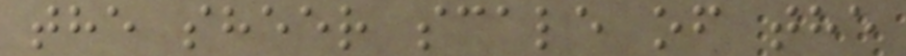the sheer scale of the
